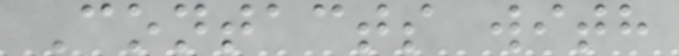Contacts with
